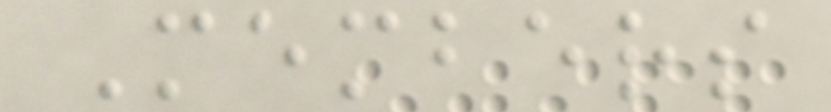Members
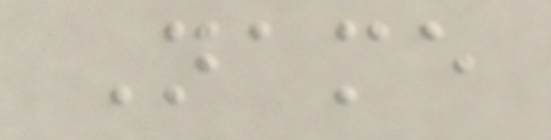Name
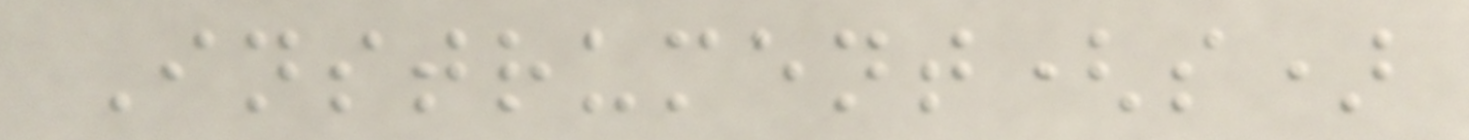Instrument(s)
